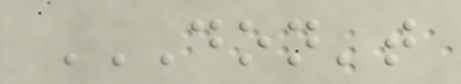DON'T
